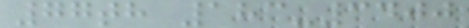77th 183-3400
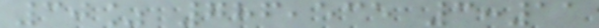30% 786,535 3:11
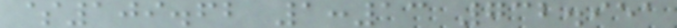$109.62 1:13 732.951
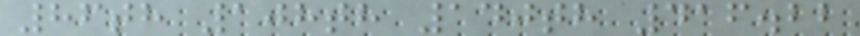86th 108th 140th 416.22
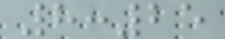8:25
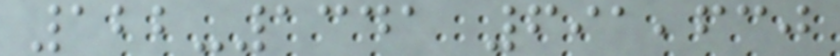122-1341 691,630
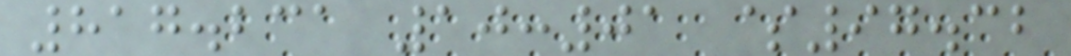817.231 10:01 $97.32
